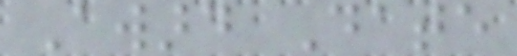Award Date
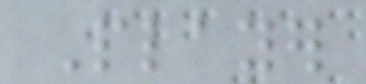Player
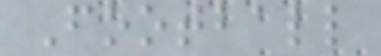Football
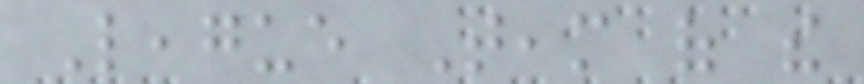League Team of the
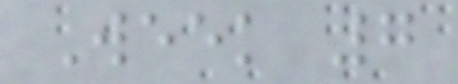Week 7
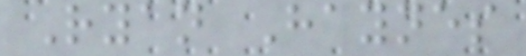Ryan Haynes
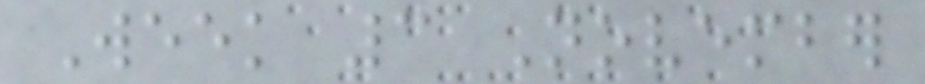Week 3 November
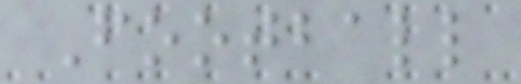Football
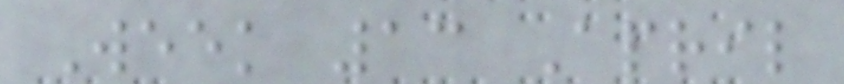Week 13 April
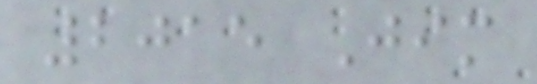2015 Jim
